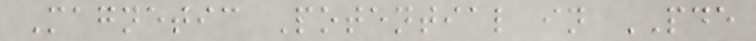Magnetic Potential in PDE
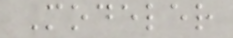Modeler
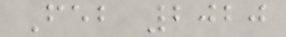Feb 2020
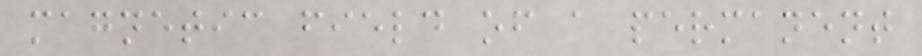magnetic field of a permanent
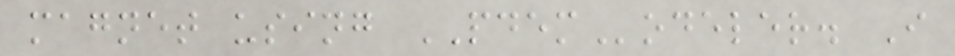magnet using PDEModeler. I
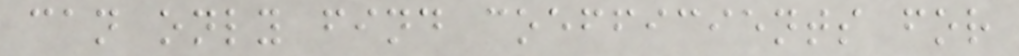can only find coefficients for
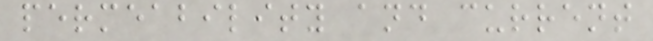permeability and current
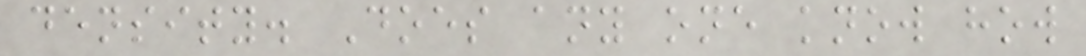density. Does any one know how
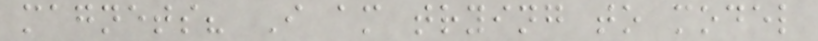magnets? I am trying to model
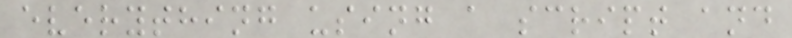everything using a script and
